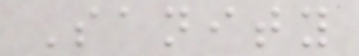Sanity
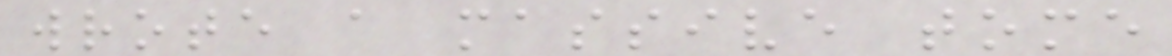wrote a massive tome
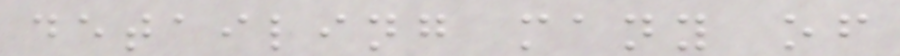detailing many of
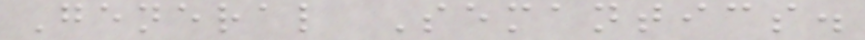General Semantics.
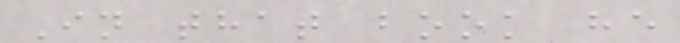In that book he
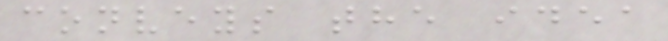conveys the idea
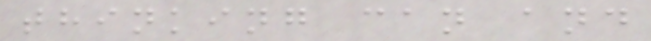thinking can and
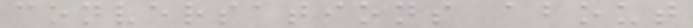conversations about
